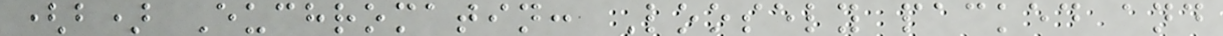(b) Euchromatin: Loosely packed and
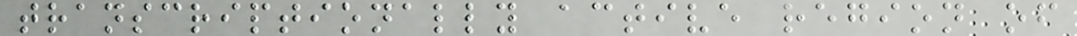transcriptionally active region of
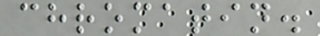chromatin.
